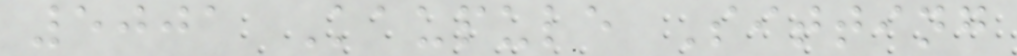5001 Kaupule Sitting
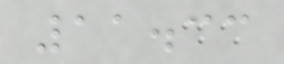11.33
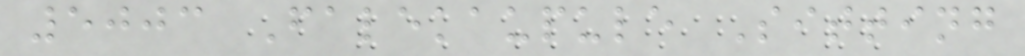5003 Falekaupule Sitting
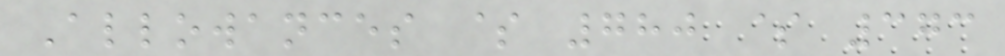Allowances $ 780 $ 373
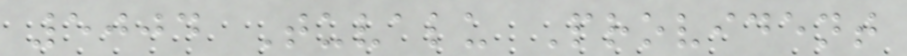5004 Tuvalu Provident
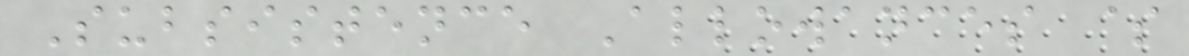Subsistence Allowances $
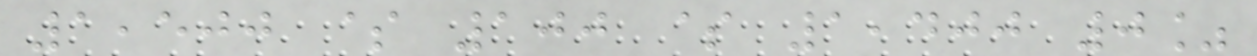1,500 $ 100 $ 1,400 0%
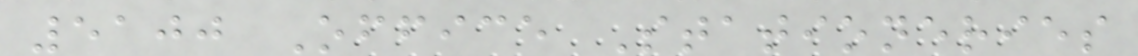5100 Office Stationeries
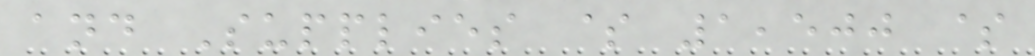and Supplies $ 1,500 $
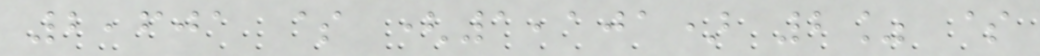2,601 $ (1,101) 2% $
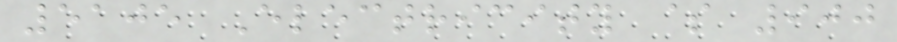5105 Electricity $ 900
